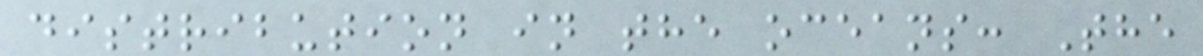distribution in the oceans: The
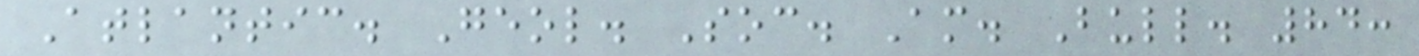Atlantic. Geol. Soc. Am. Bull. 84:
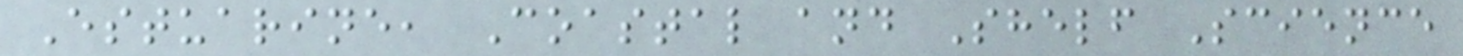Estuarine, Coastal and Shelf Science
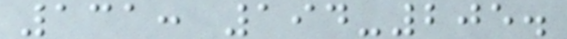131: 194-205.
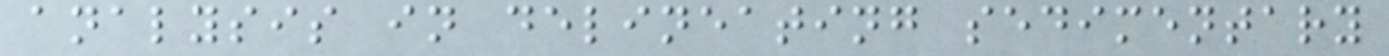analysis in delineating sedimentary
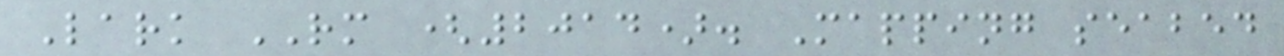Lark RM (2014). Mapping seabed
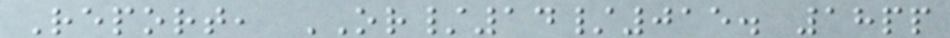Report, OR/14/015. 18pp
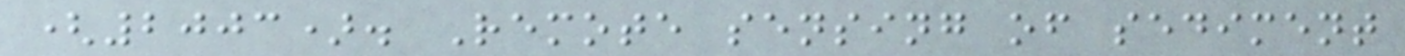(2003). Remote sensing of sediment
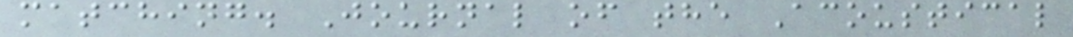matching. Journal of the Acoustical
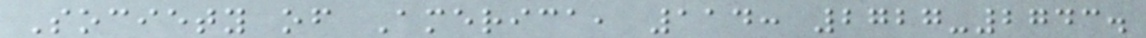Society of America, 114: 2727-2743.
